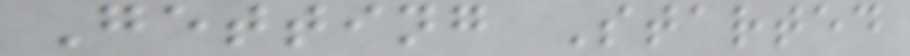Getting Started
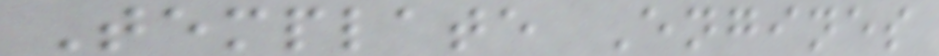Template Engines
